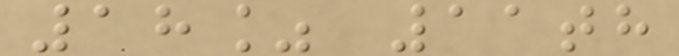18% 11th
